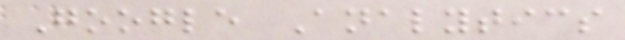Google Analytics
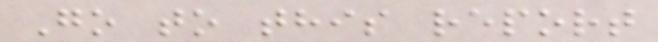Go to this report
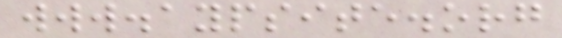www.aypsite.org
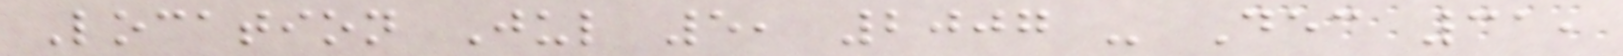Location Jul 5, 2007 - Dec 31,
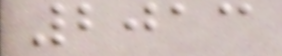2013
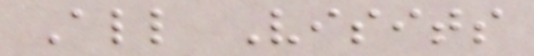All Visits
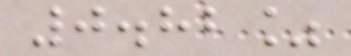0.82%
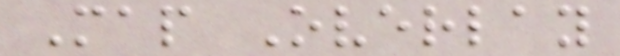Map Overlay
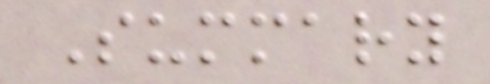Summary
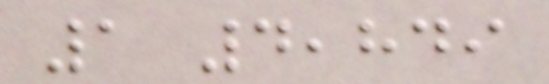1 4,849
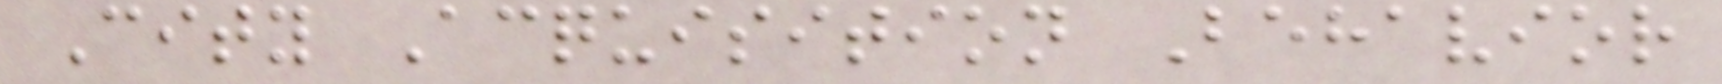City Acquisition Behavior
